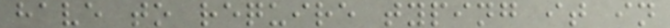have to require typing it in
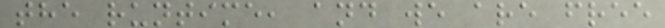the runtime, and we are free
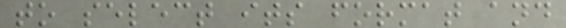to select its format and
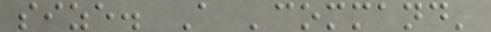size. A 'command'
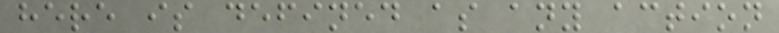here is defined as any action
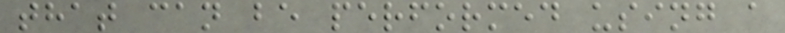that can be performed using a
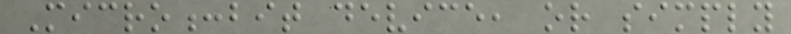Micro:bit device, or simply
